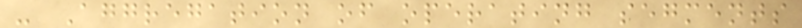- Aggregation of operating segments
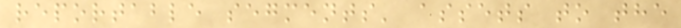reportable segments' assets to the
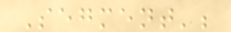Segment';
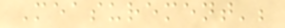Measurement';
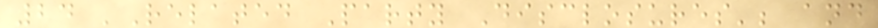24 'Related Party Disclosures'; and
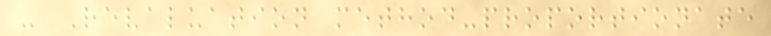- Revaluation method-proportionate
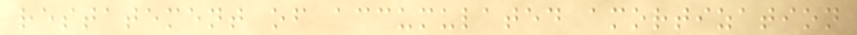restatement of accumulated amortization
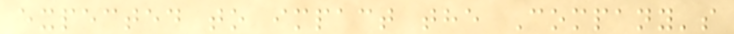expected to impact the Company's
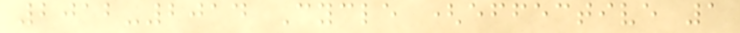2012-2014 Cycle (effective 1
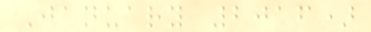January 2016)
